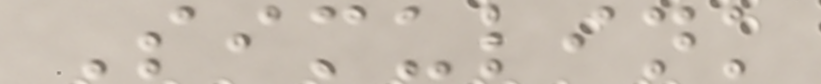Simulink
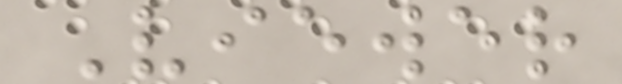Viewer
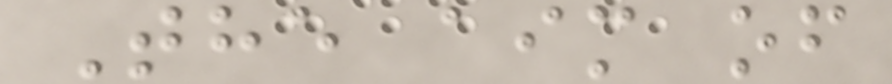The aim of
